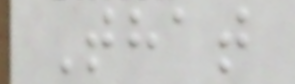That
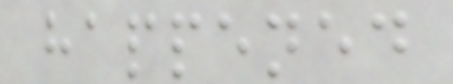happened
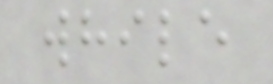while
